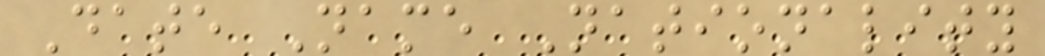Date Name Nationality
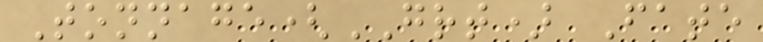Tonnage(GRT) Fate
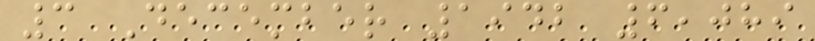3 December 1942 6,089
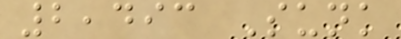2,493 Sunk
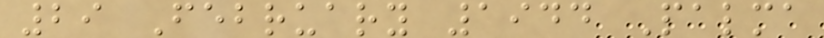29 February 1944 Palma
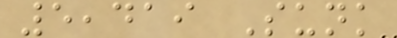5,419 Sunk
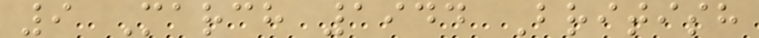9 March 1944 British
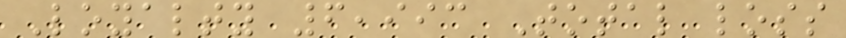Loyalty 6,993 Total loss
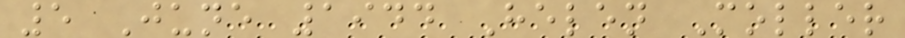5 June 1944 Helen Moller
